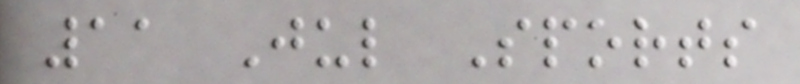11 Jul Sports
